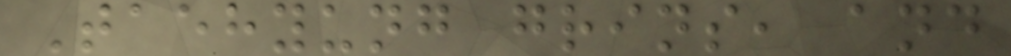Taehyung grins, and
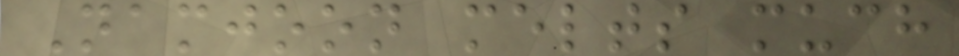Namjoon melts much
